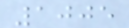1005
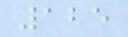125
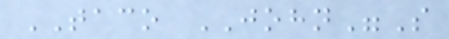TACO JOHN"S
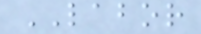LABOR
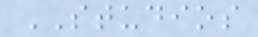STUDIOS
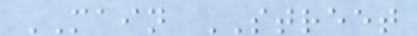MAIN STREET
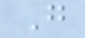G
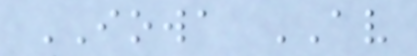IOWA AV
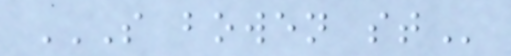S BOWEN ST
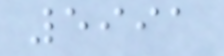5991
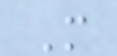M
